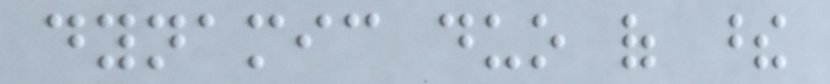dynamic duo of these
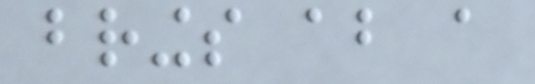brings about a
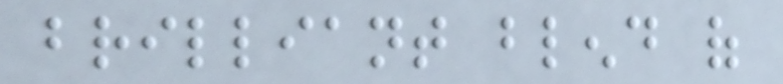brilliant blend of
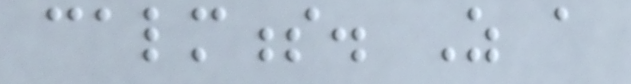calmness. As a
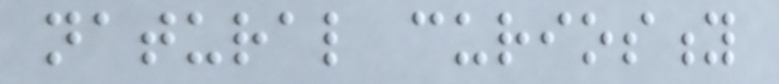natural curiosity
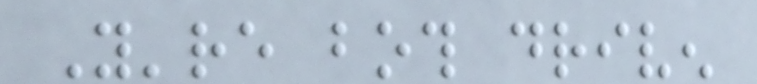You're both driven
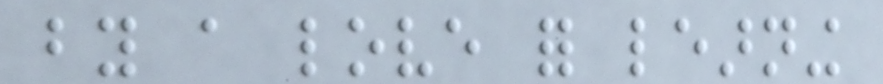by a love for learning
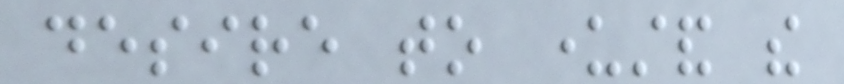desire to understand the
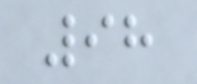98
